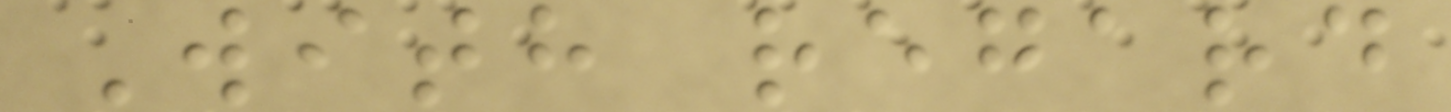With regard
